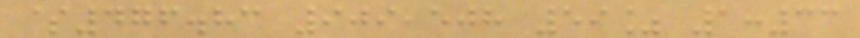$476.83 909,508 59% 1:33
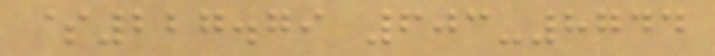$227.79 603-8744
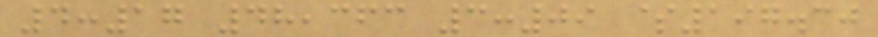4:17 48,363 3:09 $197.30
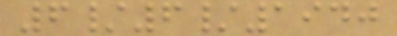6/6/1940
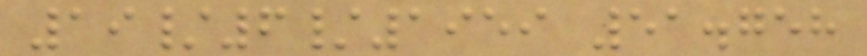19/6/1959 51.758
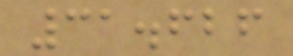31.626
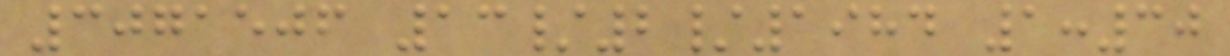3071506 13/2/1984 1:30
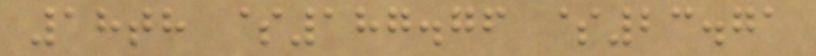18th $187.76 $23.71
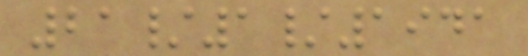21/1/1941
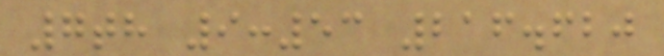7th 9:53 216.620
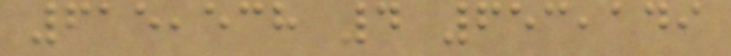615,538 4 653,149
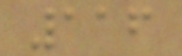116
